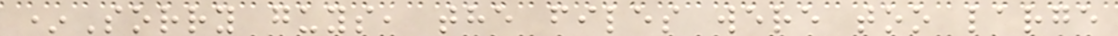*Sorry guys, the files were too large
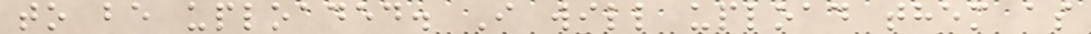to be uploaded. I will upload them as
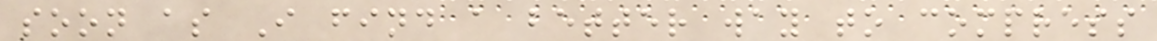soon as I find a better way to compress
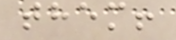them!
